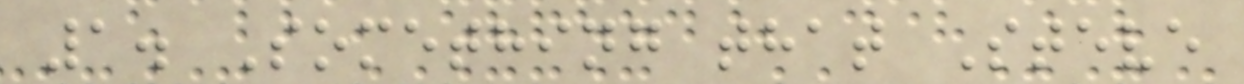1. Something that Steve
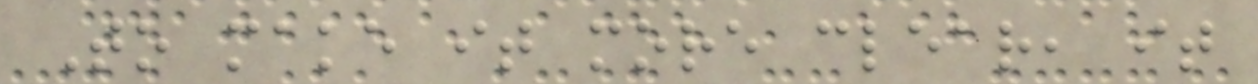To make it more clear, it
